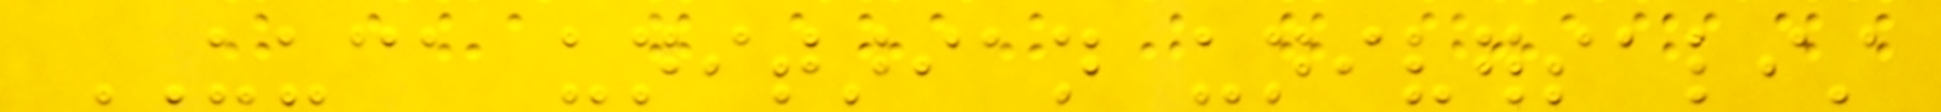UUCA unitarian universalist
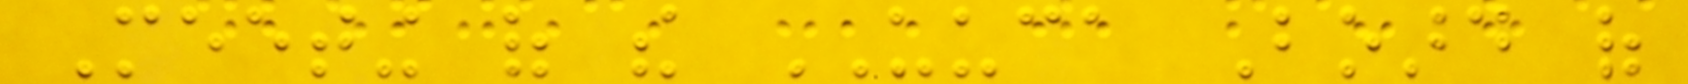Meeting of the UUCA Board of
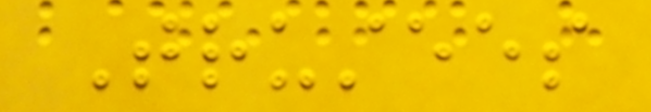Trustees
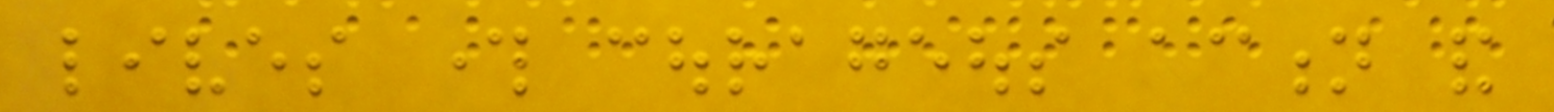lives through courageous action and
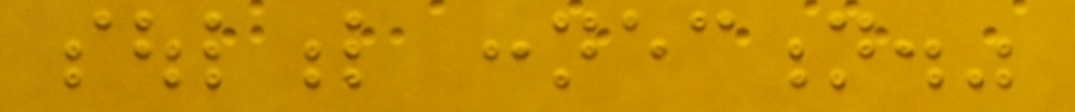soulful connection."
